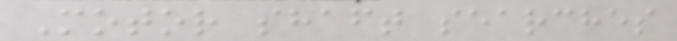Motor shaft searches
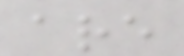are
